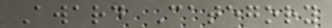Award Category
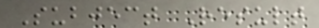Subject Result
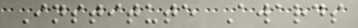Institute Awards
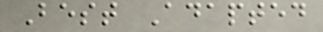Best Adapted
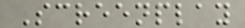Screenplay
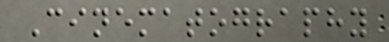Cinematography
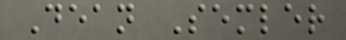Dean Semler
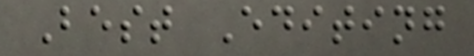Best Editing
